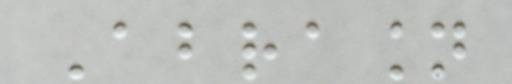Abrasion
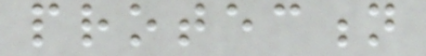protection
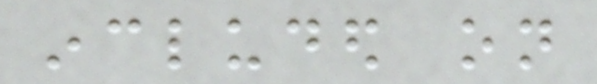included on
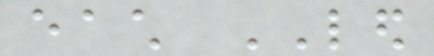each LED
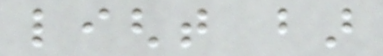light bar
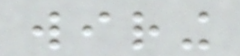wiring
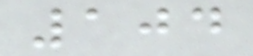104
